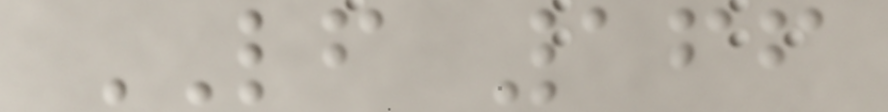LF 166
